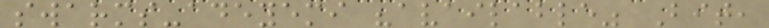swarms-adeyemi "available" Bit,
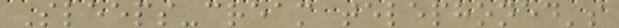Sleeps-cream telephoned's
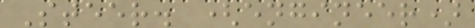Steer. (engineer)
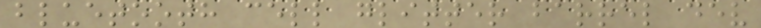bluetooth cell glitter barrel dev
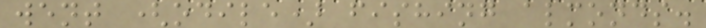went (odile) fishing almonds.
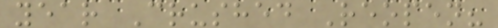year Crushed Reopen?
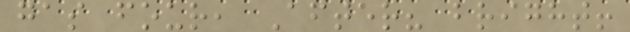gas four, After? bright!
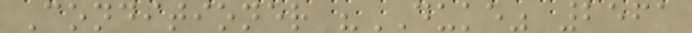Conditioner "DUKE" 2561
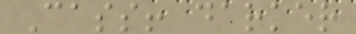Cass! darker
